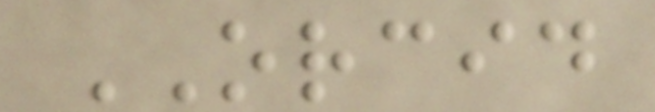ORCID
